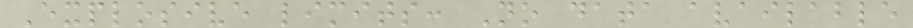Explosive limits: No data available
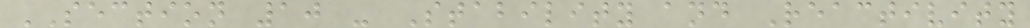SECTION 10 - Stability and Reactivity
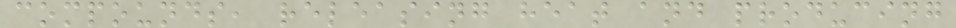compounds, releasing heat and producing
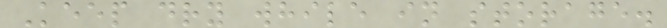Keep dry while in storage.
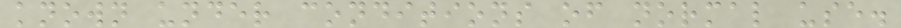known under conditions of normal use.
